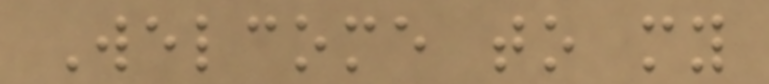Welcome to my
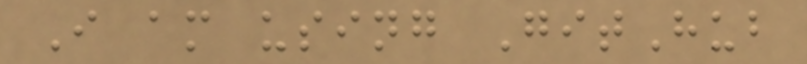I am using GitHub
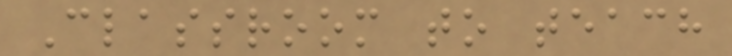Classroom to teach
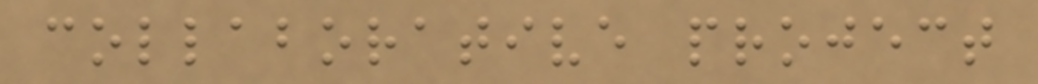collaborative project
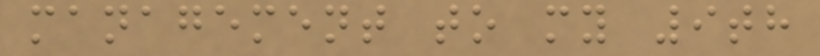management to my 9th
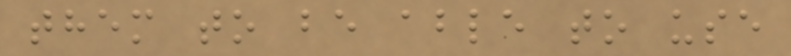them to be able to use
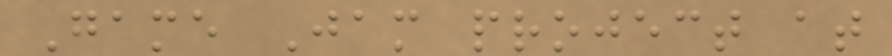Game Jam project at
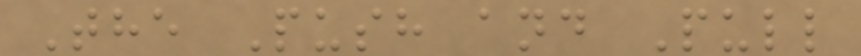The Push and Pull
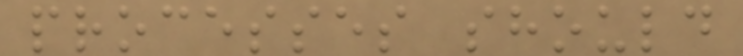processes should
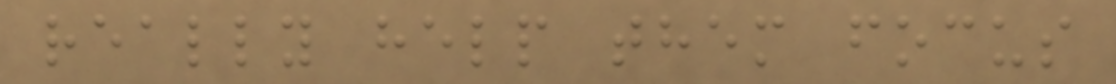really help them focus
